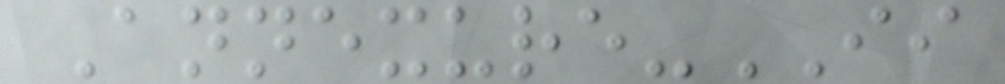Annexure-II
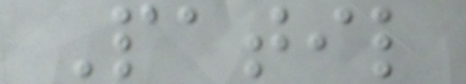Patil
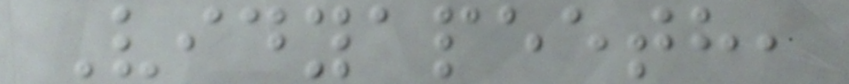Vidyapeeth,
